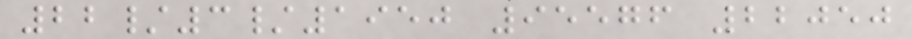22/3/1950 95576 22050
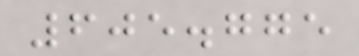605.775
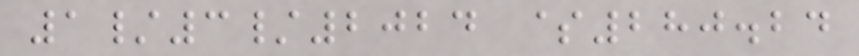1/3/2024 $280.24
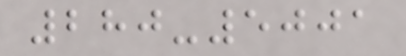280-5001
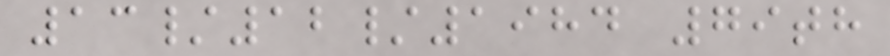13/12/1984 79th
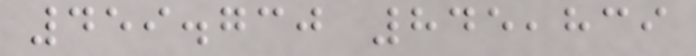459.730 845,839
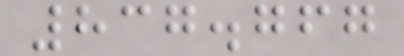837.767
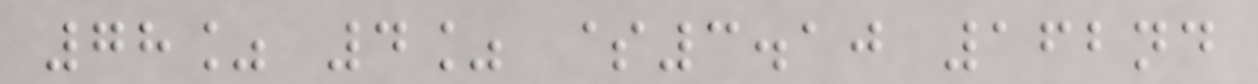78% 4% $3.10 162nd
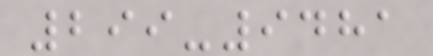299-9481
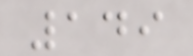149
